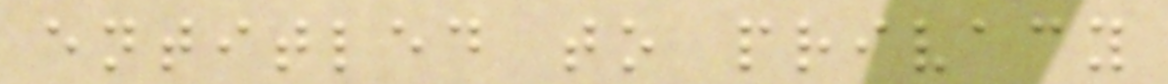entitled to privacy
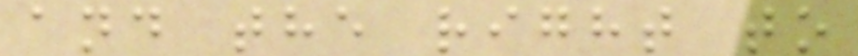and the right to
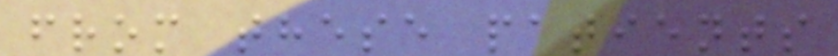from these patients
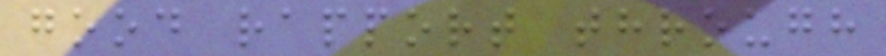good rapport through
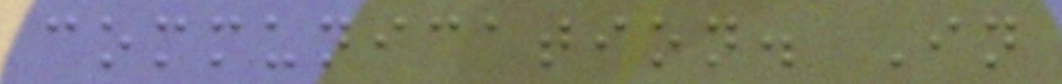communication. In
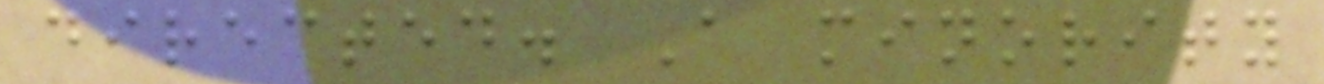directed. A minority
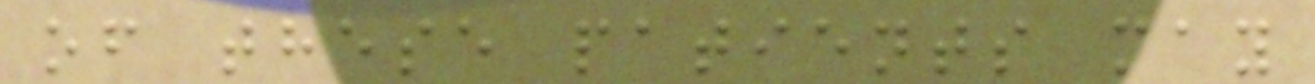of these patients may
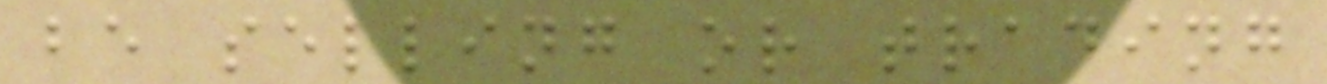be selling or trading
